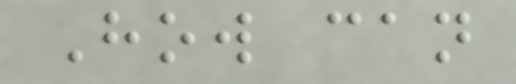How can
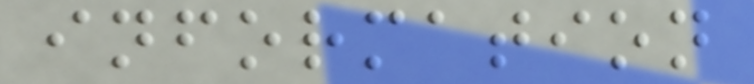information
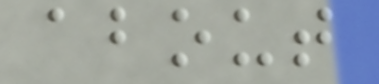about
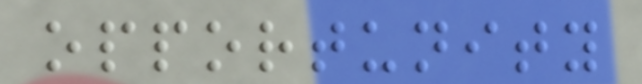opportunity
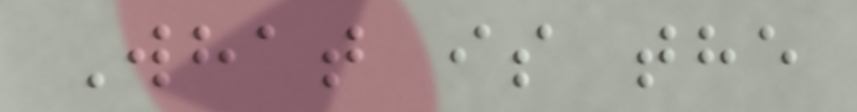What is the
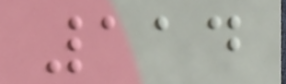114
